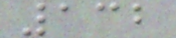132
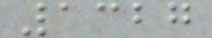1327
